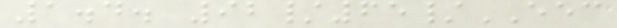1.4. 92/65/EEC
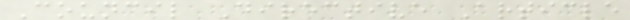Council Directive Article
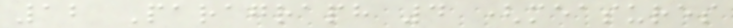12 Paragraph 4 (measures
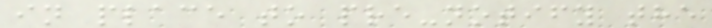in place to pre-notify the
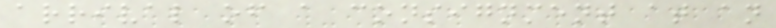arrival of a consignment at an
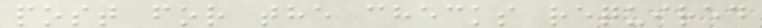post for the checks required
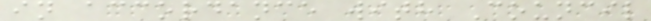in accordance with Council
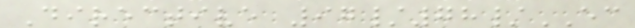Directive 97/78/EC
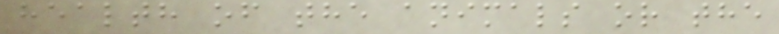health of the animals or the
